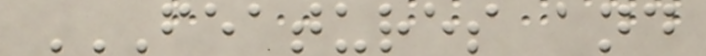FEATURES AND
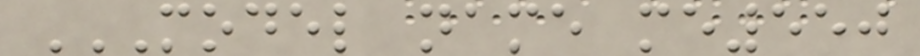MODEL NAME ME550
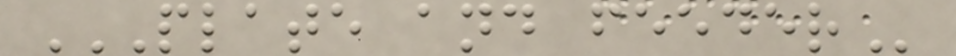PLATE AND FEEDER
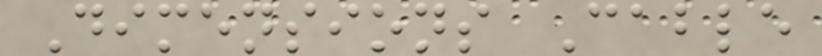Dimensions Cable
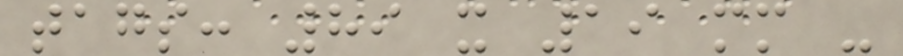tags: 89 x 19 mm -
